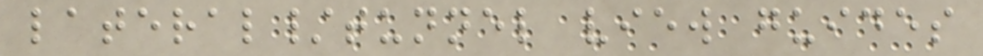lateral/tunnel view guides
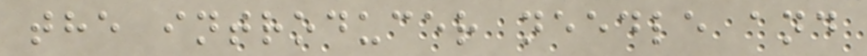the introducer needle and
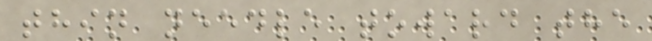thin needle toward the
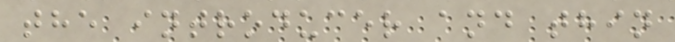the introducer and thin
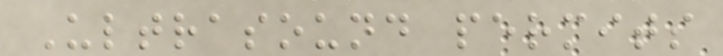Ultrasound permits
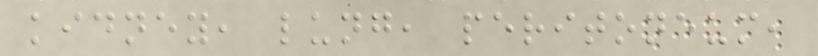kidney, lung, peritoneum,
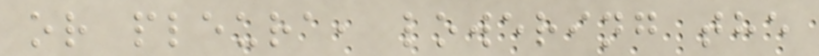or pleura, lowering the
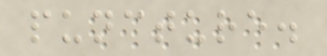puncture.
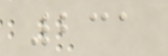231
